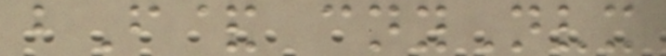bF& cnyNvx
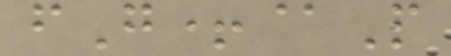fG+@P
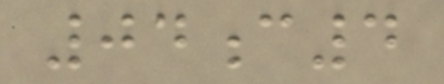04c4
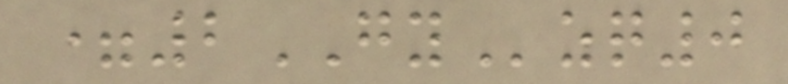=2GYzq0
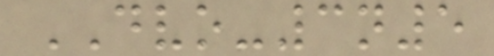DVO-3n5
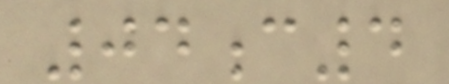04c4
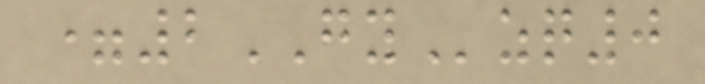=2GYzq0
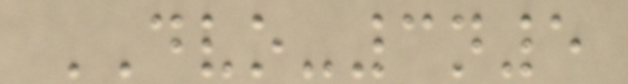DVO-3n5
